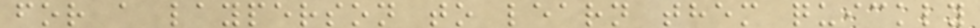for a layperson to learn them quickly
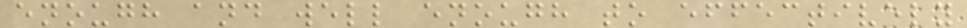enough and well enough to effectively
